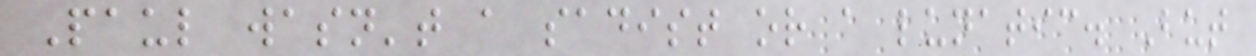Paul wasn't a sadist or a lunatic. But
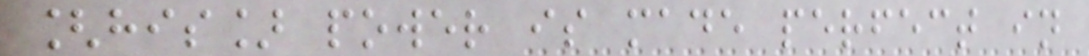[his] power is made perfect in
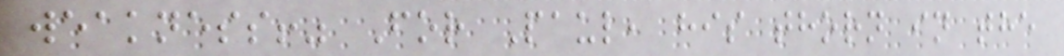weakness!" For Paul, his thorn in the
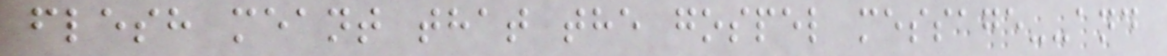flesh meant that the gospel message--and
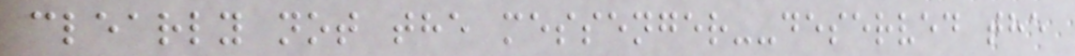clearly not the messenger--deserved the
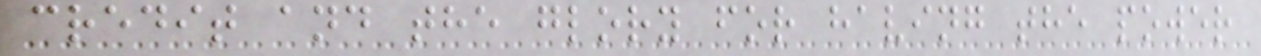credit and the glory for having the power
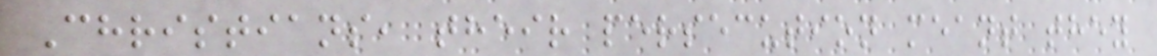Christians, their persecution meant they
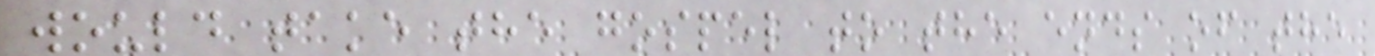would take the gospel to the ends of the
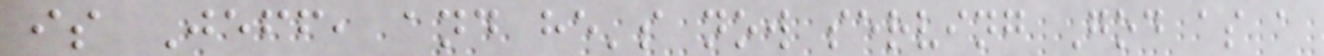is Jeff, and he's now serving God as a
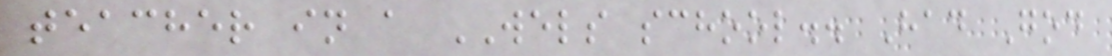teacher in a WELS school.. Had God
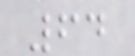64
